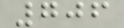706
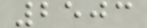2503
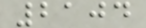2104
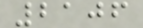2106
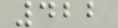422
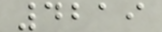4219
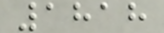1818
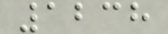1238
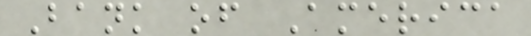Bank of America
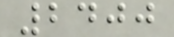2400
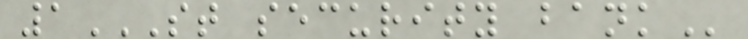1ST SECURITY BANK
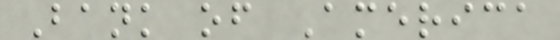Bank of America
